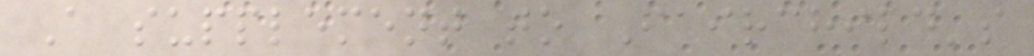A supplement to Fairchild's
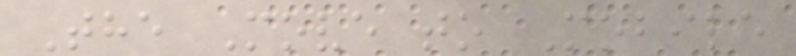The Move to Mobile
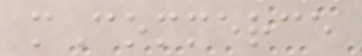mCommerce
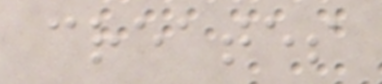creates
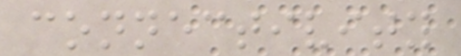connectivity
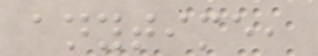anytime,
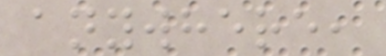anywhere,
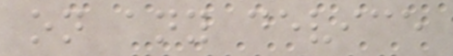on any device
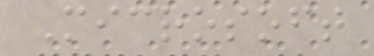Microsoft
